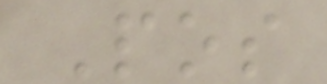Pos
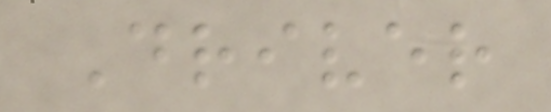Driver
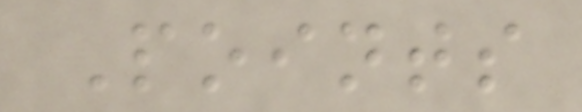Points
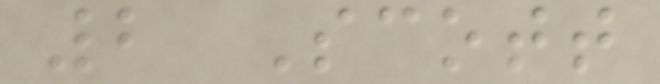2 Scott
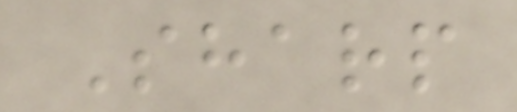Sharp
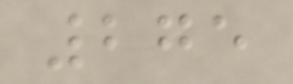275
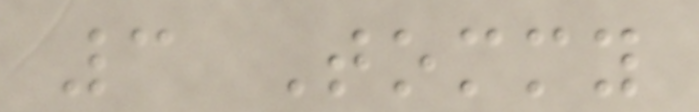3 Tommy
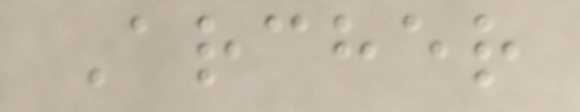Archer
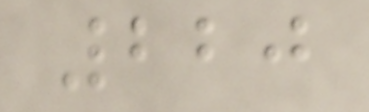220
